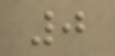0
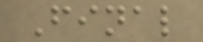Final
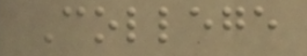College
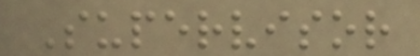Supervisor
